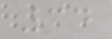34
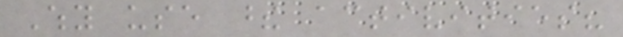Why use these activities?
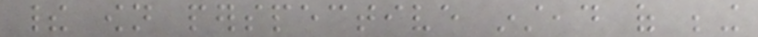their own perspective instead of being
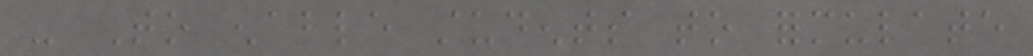- To enable students to formulate
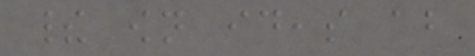their own ideas about
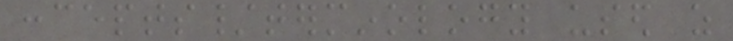concepts/terminology used as
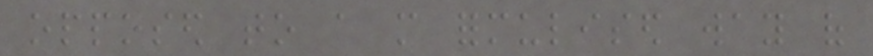opposed to a more formulised way of
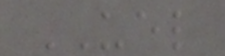UEL
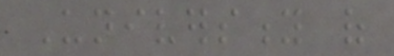University of
